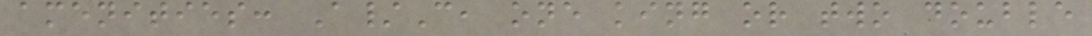amenities: A/C, one king or two double
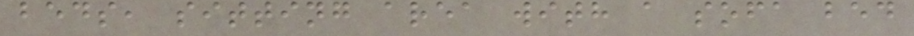beds, sitting area with a sofa bed
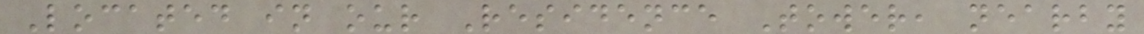Located in our Residence Tower, nearby
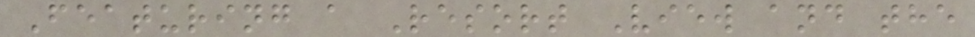Featuring a Resort View and the
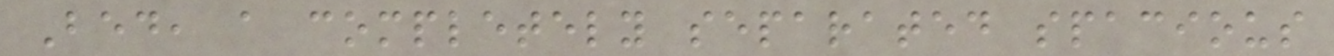Bed, a completely separated spacious
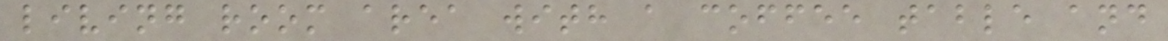living room area with a coffee table and
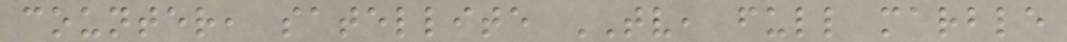counter, satellite TV, full marble
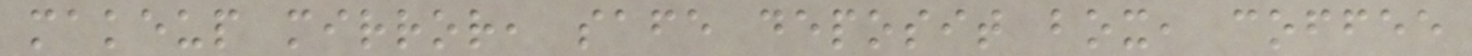makeup mirror, safe deposit box, coffee
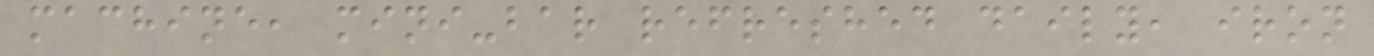machine, mini-bar refreshed daily, iron
